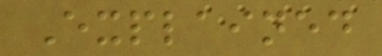Explained
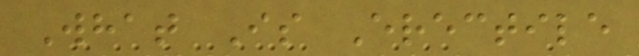What Is Erectile
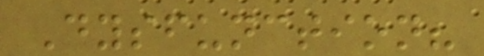Dysfunction?
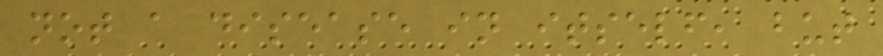not a disease in itself, but
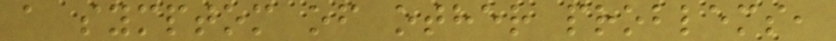a symptom of other problems,
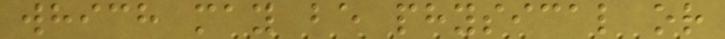which may be physical or
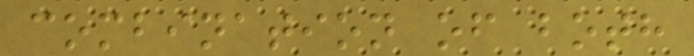combination of both
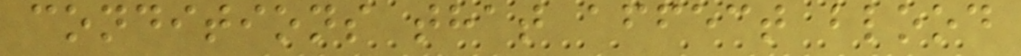conditions that affect blood
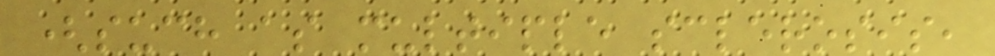(such as multiple sclerosis,
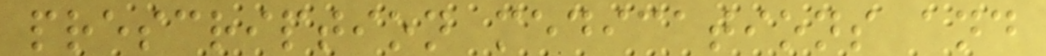prescription medications and
